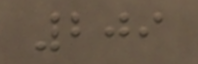209
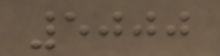5000
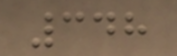348
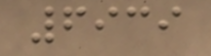6939
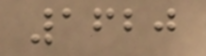1620
